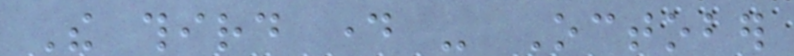The third day - October
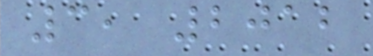3, 2012
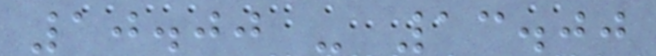10.00 - 13.00
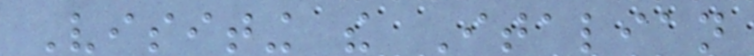Visiting the Italian
